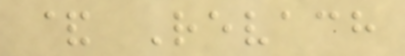& Revach
